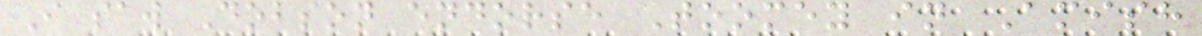I saw Dobson endorse Toomey in Amish
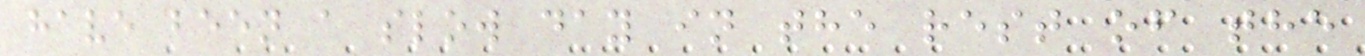have been a slow day in the rest of the
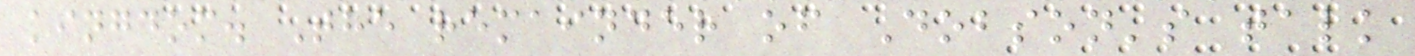kingdom. The remainder of Dobson's talk
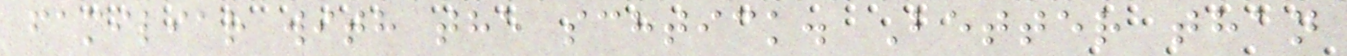familiar with the schtick. Better than
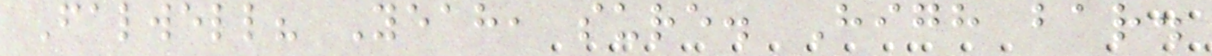Falwell? Yeah, sure. High bar.
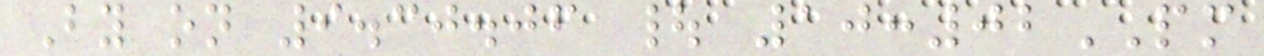By on 9.30.06 | 10:02PM
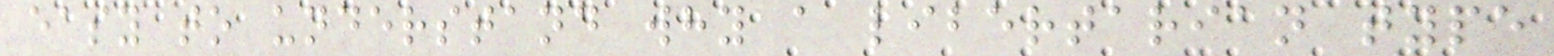easy to understand why a libertarian type
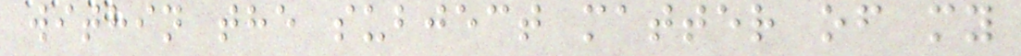within the subject matter of my
